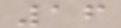16
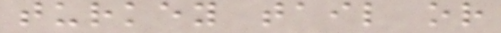turkey tail or
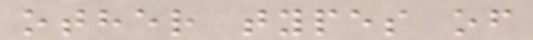other types of
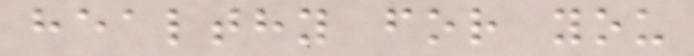healthy for you
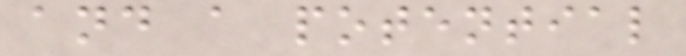and a potential
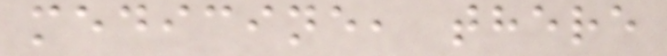medicine, there
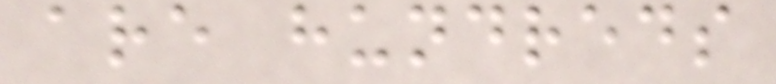are hundreds
